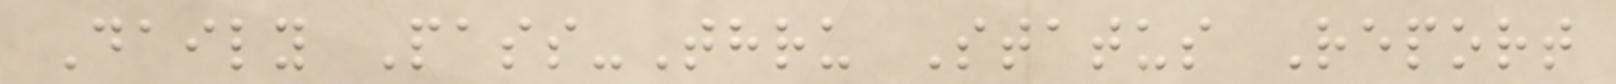Daily Pass-Thru Status Report
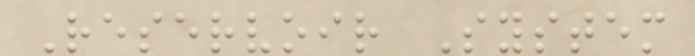Reservoir System
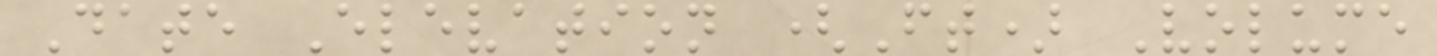Date Elevation (Ft) Volume
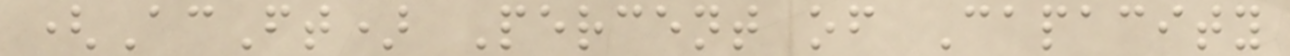(AcFt) Percent of Capacity
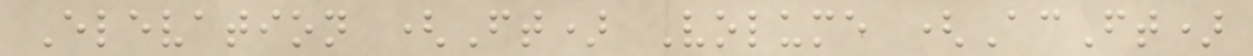Elevation (Ft) Volume (AcFt)
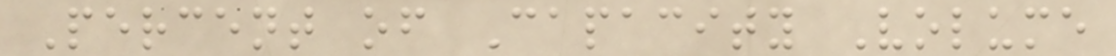Percent of Capacity Volume
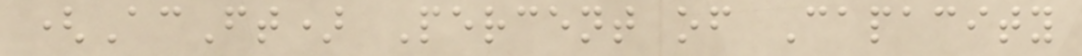(AcFt) Percent of Capacity
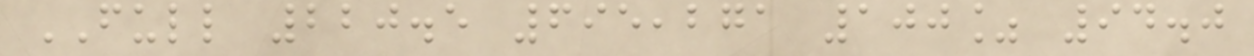FULL 220.5 695,271 100% 94.0
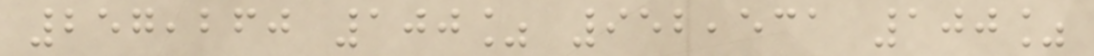257,260 100% 952,531 100%
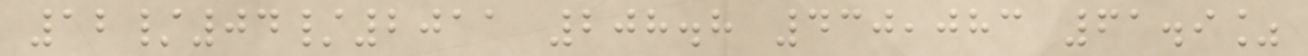12/04/2011 208.8 430,083 61.9%
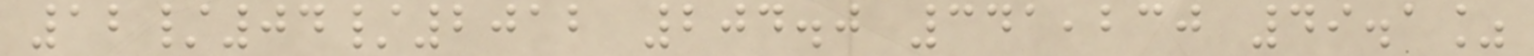12/04/2012 204.0 341,230 49.1%
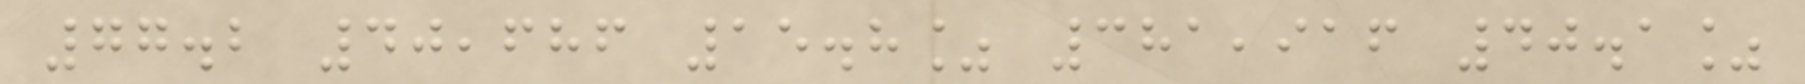77.2 40,686 15.8% 381,916 40.1%
